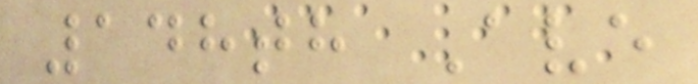148th Ave
